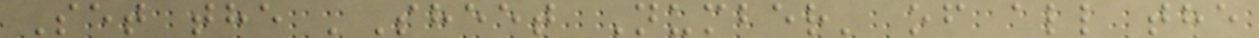Set the 'Sheet Number' of all the
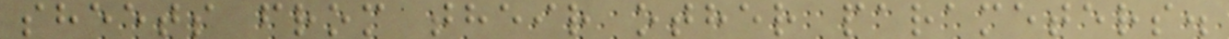sheets from their other parameters.
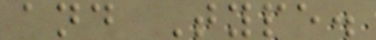and Type.
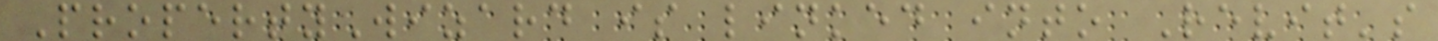PropertyWizard is linked into Revit's
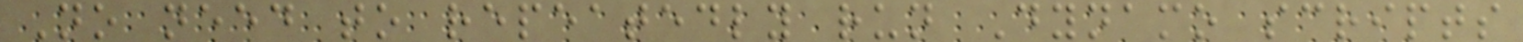No need to repeatedly run Dynamo scripts
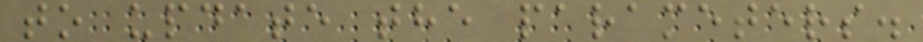to update the parameters.
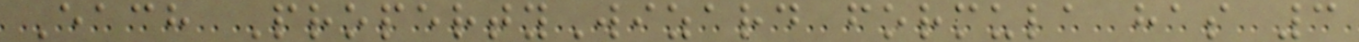Each PropertyWizard formula has 3
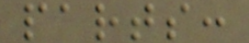parts:
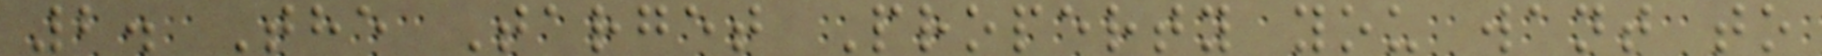2. The Target Property you want to
